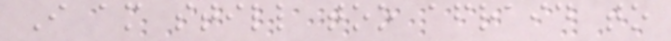I am still too afraid to
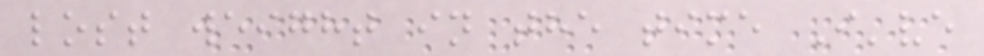lost weight in the time I've
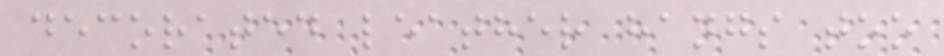decorated leather hangs too
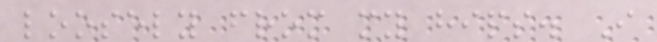loosely from my hips. I
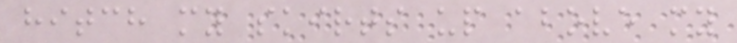hitch my skirts up above my
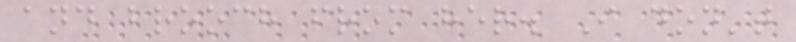and brooch from her. I don't
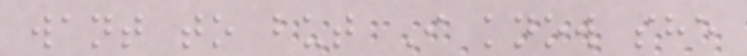want to but I know she
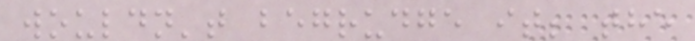wouldn't begrudge it; the
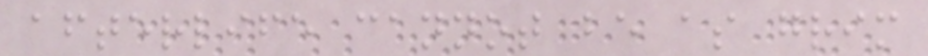afterlife cannot be as grim
